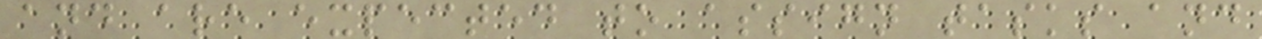and are expected to assign tasks and
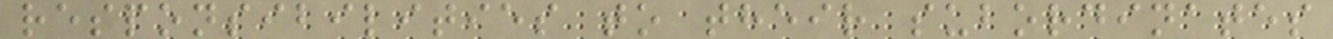responsibilities to their subordinates
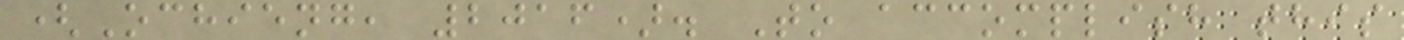(Ochieng, 2016). To accomplish this
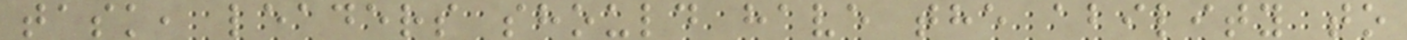task, leaders should have the ability to
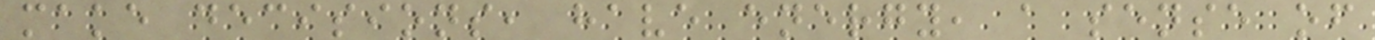make decisions, have energy, a sense of
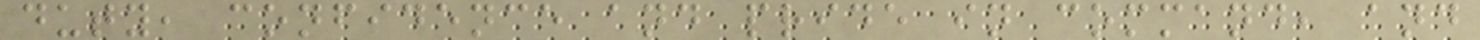duty, confidence and pride in command, and
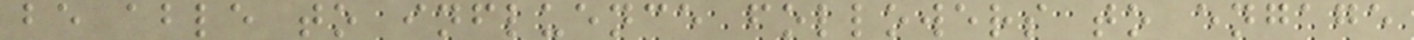be able to influence followers to engage
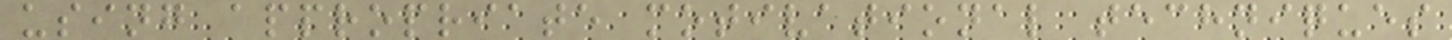using appropriate motivational techniques
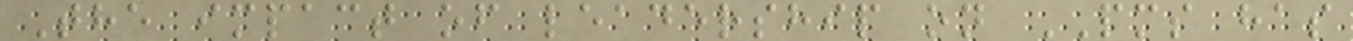The impact of leadership on PMS has
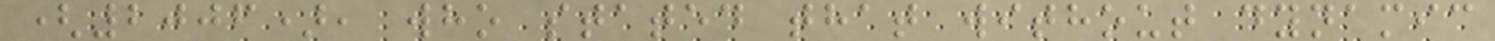(2006), who stated that without dynamic
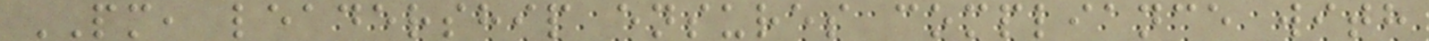PM, leadership ensures compliance with
